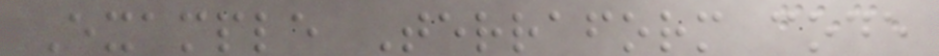Example Terraform code
